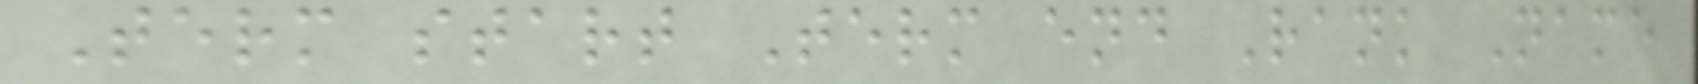Term start Term end Rank Name
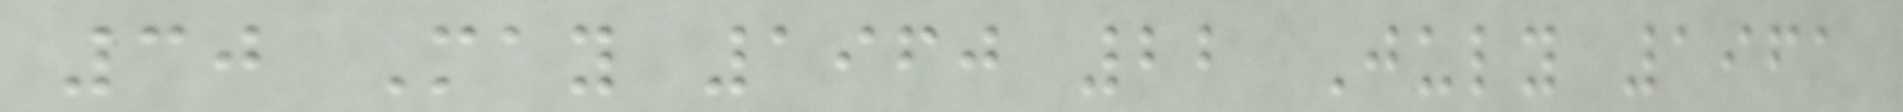30 May 1960 22 July 1961
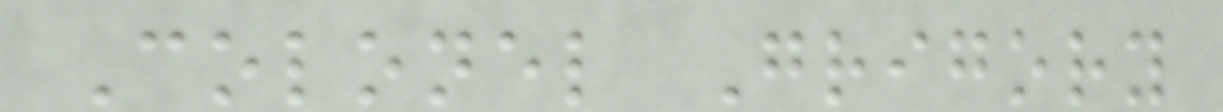Colonel Grigory
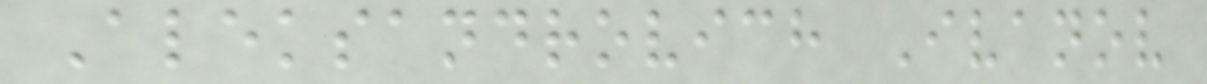Aleksandrovich Ivanov
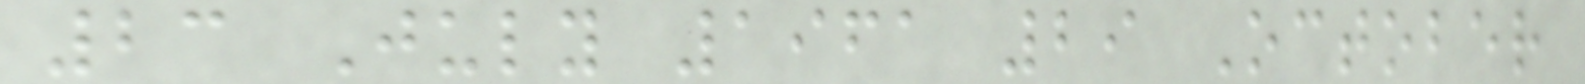23 July 1961 29 October
